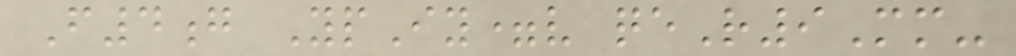F4g YpIy=v qeR9Mm-
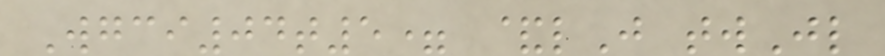Wgci04t5= &lJ twJl
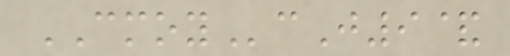CMOYcJ9&
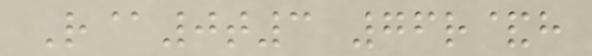R@0t3 76r&h
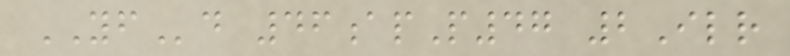YFd 46apP47 2Ilr
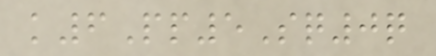k6Pp5Sq0q
